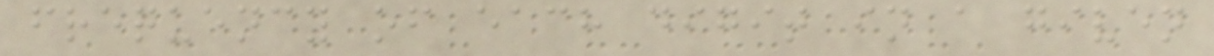frequency of each digit in a given
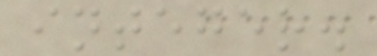integer.
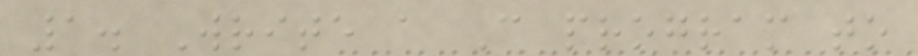1. Write a C program to
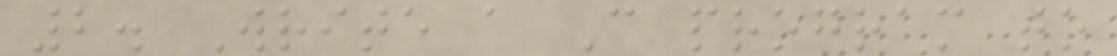2. Write a C program to
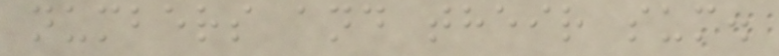numbers and their sum.
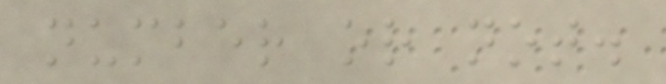number or not.
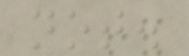not.
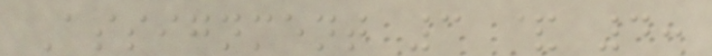Assignment 3 & 4:
